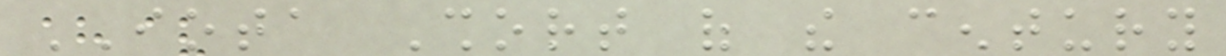IOTA Short of the century
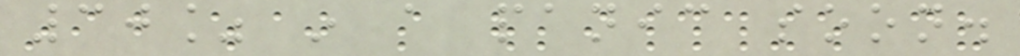30% in a panic soon.
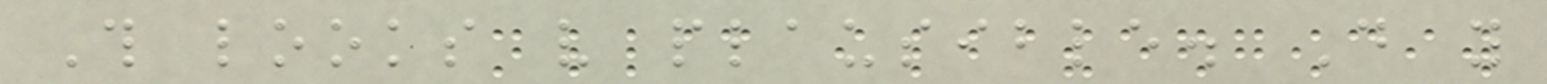This looks very plausible. Do you
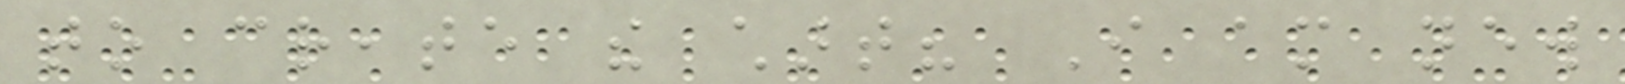to create the chart? I am new
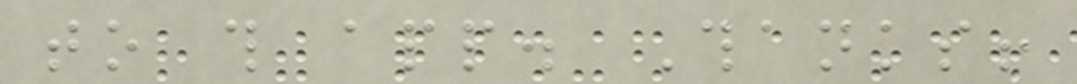to this app. Thanks!
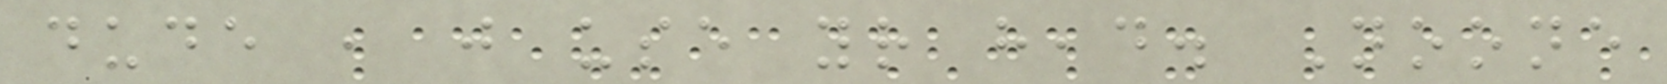dude , just use your head. Noone
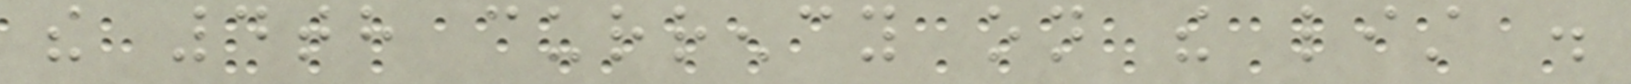the 4th currency on the list .
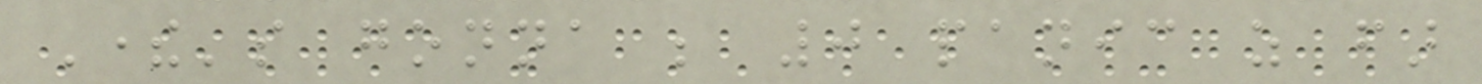There's gonna be 0 panic as far
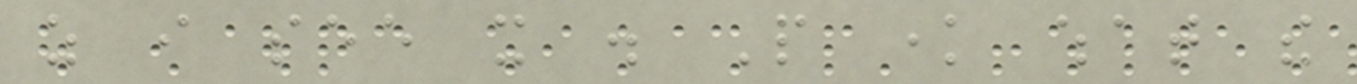as i see it . People know what the
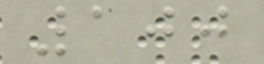100
